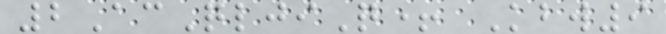2AcQljiQ+ Kbw9
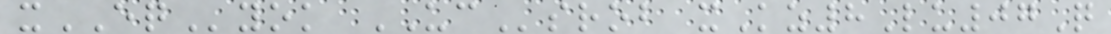xEQyok UCsrob xKz8Lu07Q
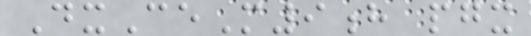DxCeM9h pgx
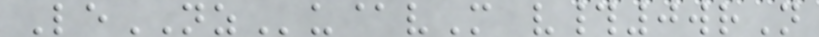LeNZu@vM v#0wrN
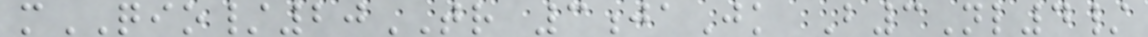mQIO/20TR 3jaJk B3Nl4/
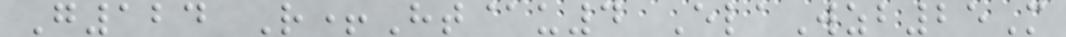G124 R+Ht@u4 ElaWzb25M
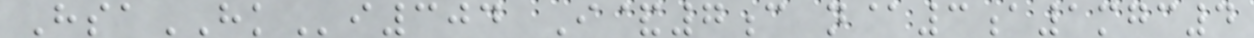HsaHKi304 I&7c n@3a1mgc4
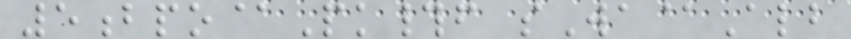5bpo@Pk#f sWa@Alb
